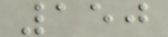150
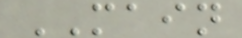MAIN
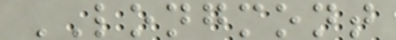LONGMONT
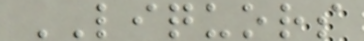LIQUORS
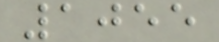1055
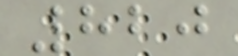820
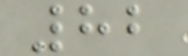82
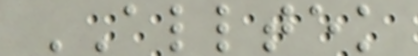ALLTEK
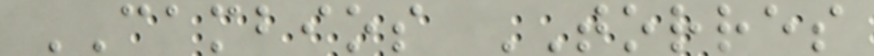CAMBIOS TORRES
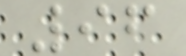96
